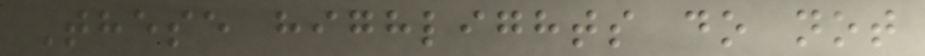These highlights do not
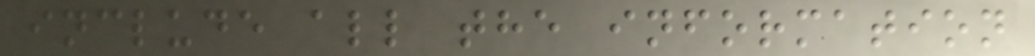include all the information
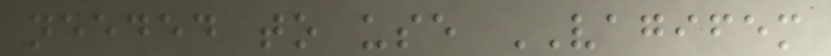needed to use VAGIFEM
